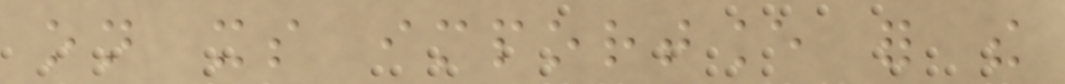on its importance for the
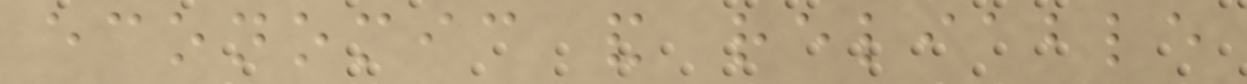economic and reliable
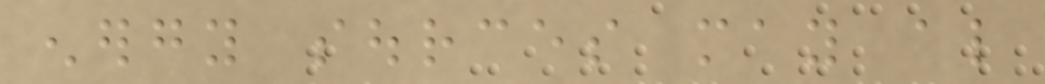energy sources may also
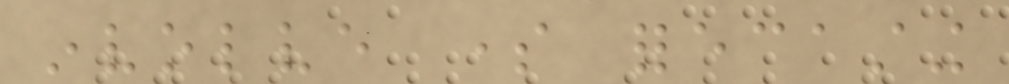involve some forecasting
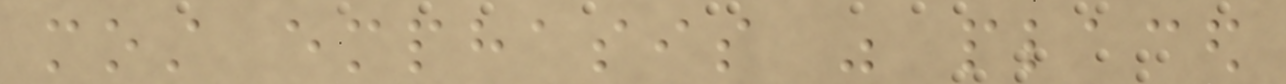most emphasis was placed
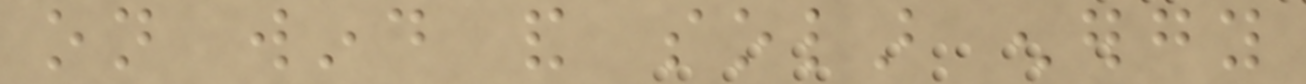on wind and solar energy
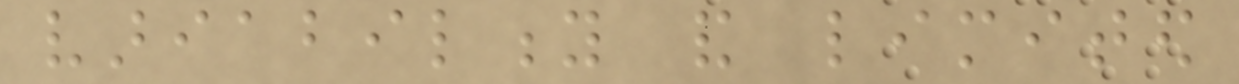variability and limited
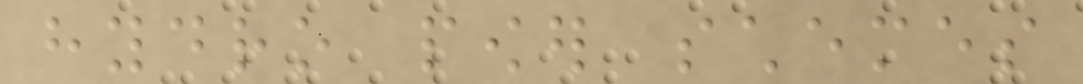hydro power schemes
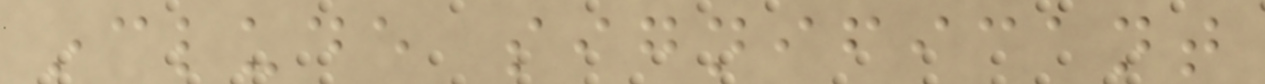include significant
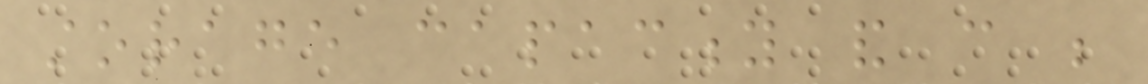storage capacity and can be
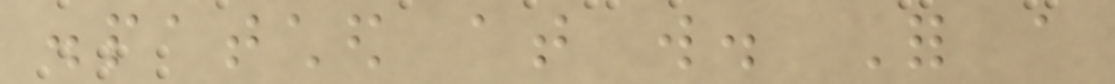dispatched at will. For a
